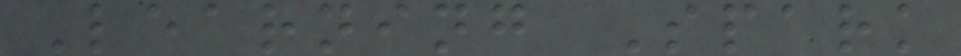Learning Spark
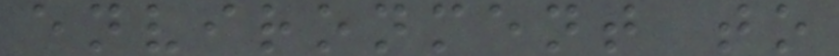environment to
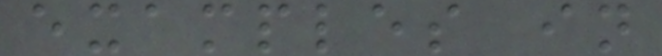examples in
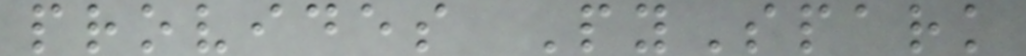provides PySpark
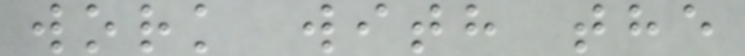work with the
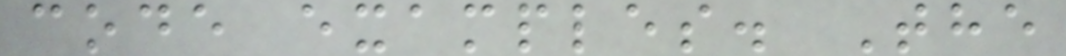code examples. The
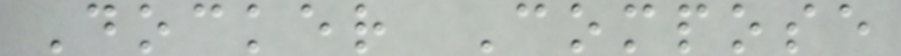Docker Compose
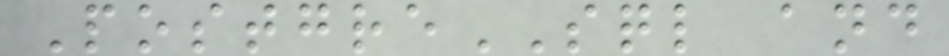PostgreSQL and
